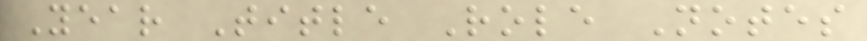Year Title Role Notes
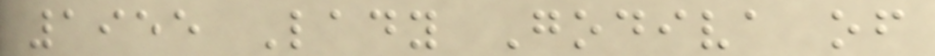1955 Lady Godiva of
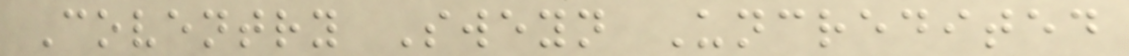Coventry Sweyn Uncredited
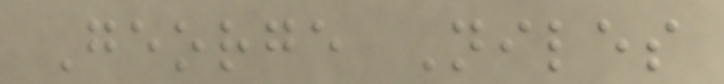George Niles
